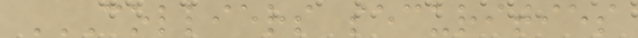COLLIERS SECURITIES
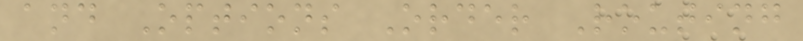and Options Order Routing
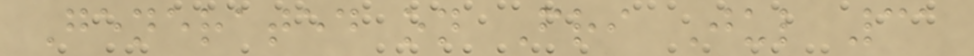Generated on Fri Jul 31
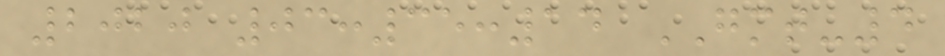2020 03:35:14 GMT-4
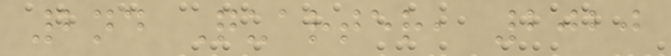2nd Quarter, 2020
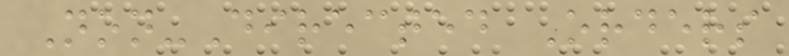Non-Directed Orders
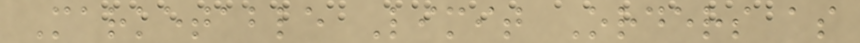Marketable Limit Orders as
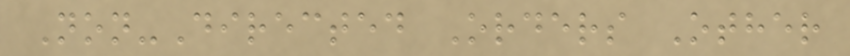Non-Directed Orders Other
